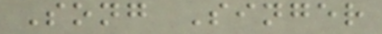Song Singer
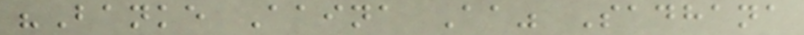"Banke Aaina Aa" Sadhana
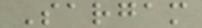Sargam
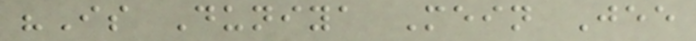"Is Duniya Mein Jee
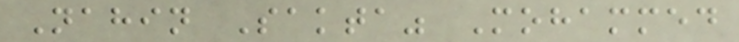Nahin Sakta" Mohammed
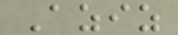Aziz
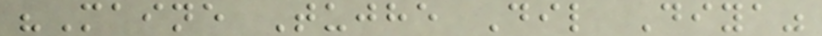"Maine Tujhe Dil Diya"
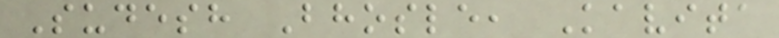Sudesh Bhosle, Kavita
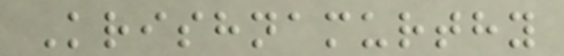Krishnamurthy
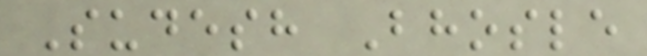Sudesh Bhosle
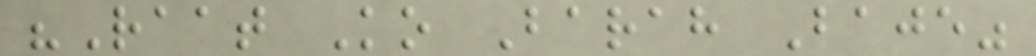"Raat Ko Barah Baje"
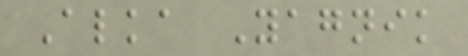Alka Yagnik
